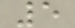5
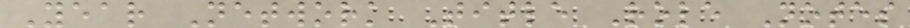Year Network Title Role Notes
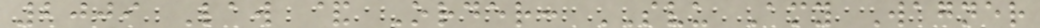2009 Law & Order: SVU Amy Wagner
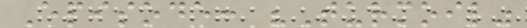Episode: "Turmoil"
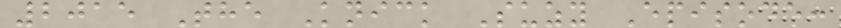2015 The Knick Suzy Episode:
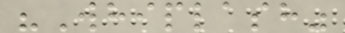"Whiplash"
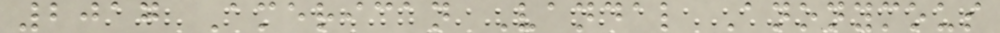2017 American Vandal Anonymous
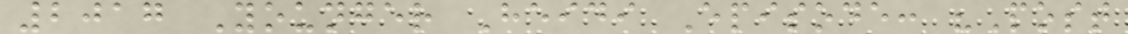2017 Younger Heidi Episode: "Post
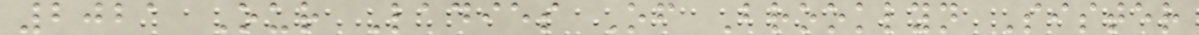2021 Our Ladies Of Brooklyn Sister
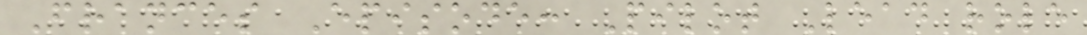Frances Episode: Pilot Lead role
